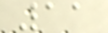11
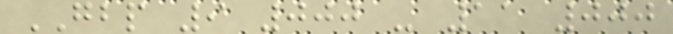GBP 9 000 - 11 000
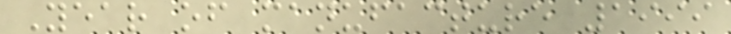Year of manufacture 1999
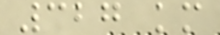327 km
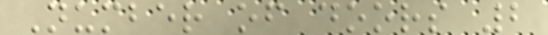Number of doors 2
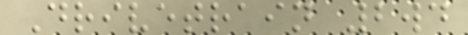Drivetrain 2wd
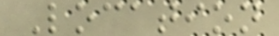Location
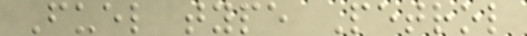Fuel type Petrol
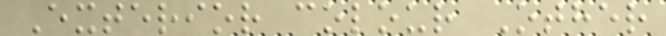Exterior colour Other
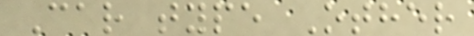Car type Other
